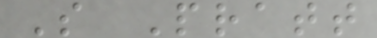S Pratt
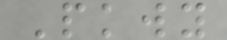Pkwy
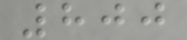800
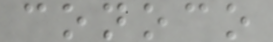conoco
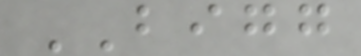BIGG
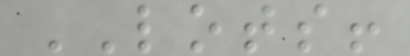LOTS!
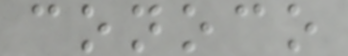conoco
